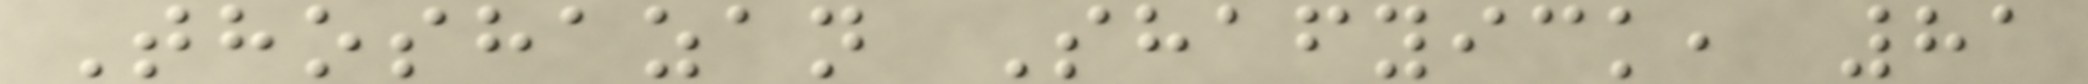Thoshazan Shafyick, 81
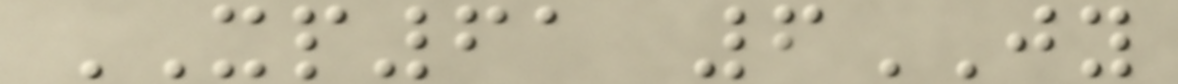XP61 6JY
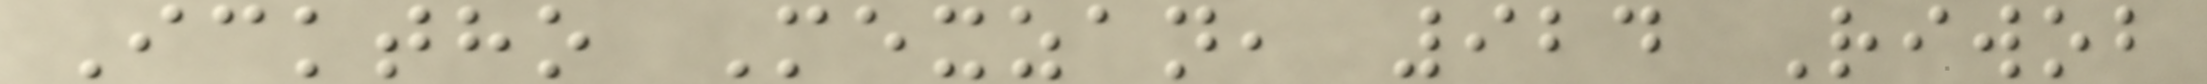Icktho Mexzan, 924 Riwob
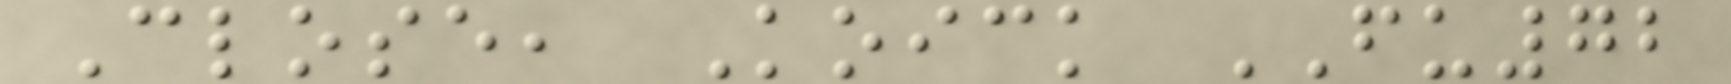Close, Koick FU72
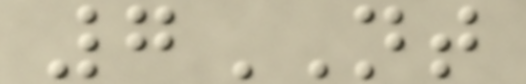7NT
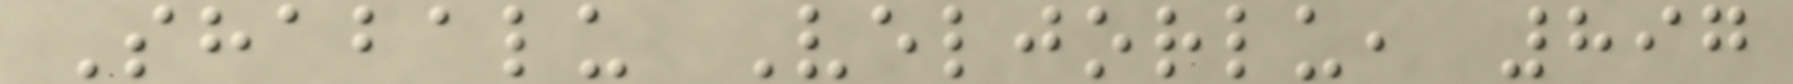Shabalu Veljorlu, 897
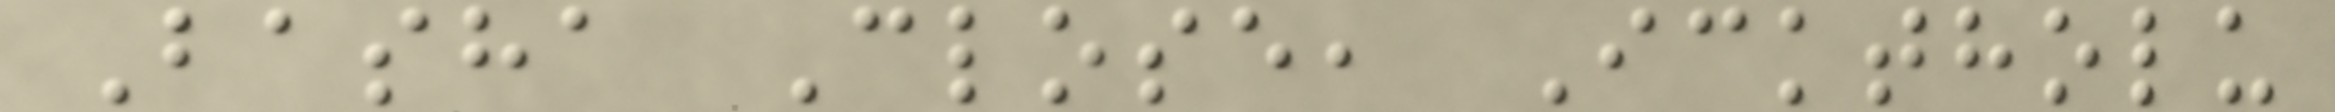Basha Close, Icktholu
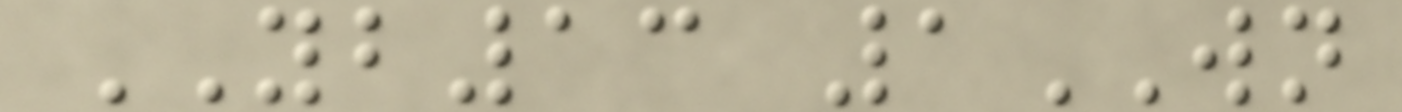YB13 1WN
